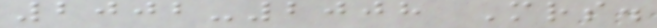2002-2008 Mrs.
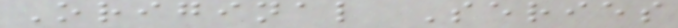Original Series
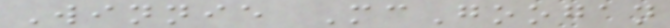Winnie McGoogan
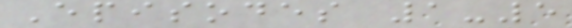Episodes 1-5
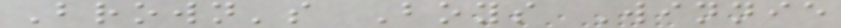Brown's Boys Winnie
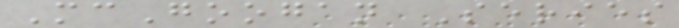McGoogan Series
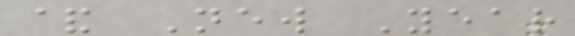& New Year
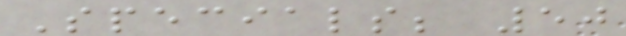Specials; 50
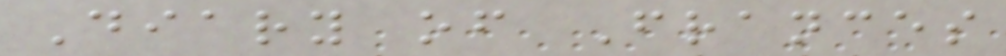Diary of Frances
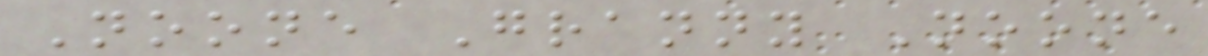Noone Granny Noone
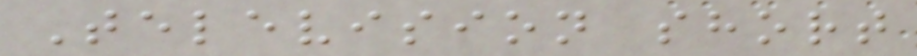Television short
